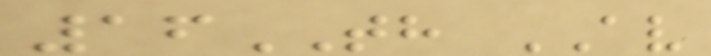16TH AV
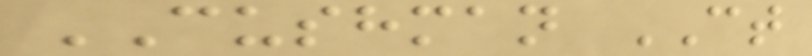CUSHMAN CT
